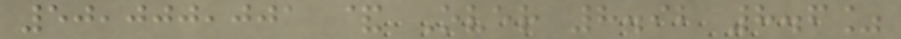50,000,001 & Over 8.92 8.6%
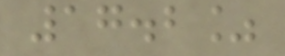17.2%
